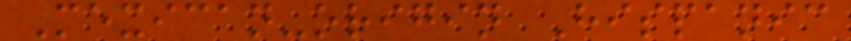Mexican-origin Hispanic
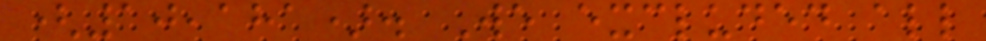(10,181). We excluded all
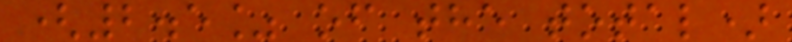(2.5% of the total)
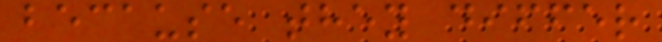because they differ
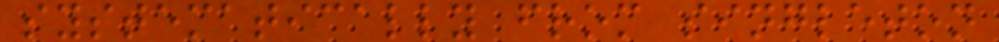systematically from singleton
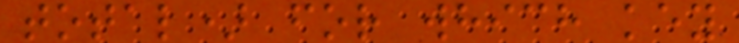total) for which key
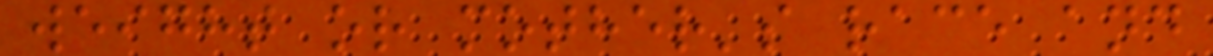weight or mother's race and
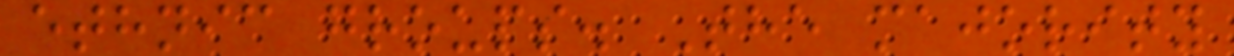ethnic groups. The majority
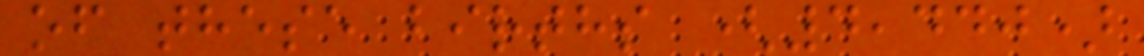of these births (4,440)
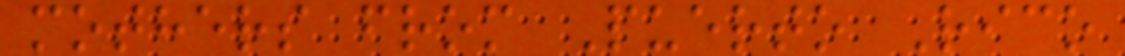mothers from Puerto Rico
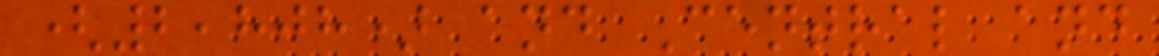(2,808) and Central and
